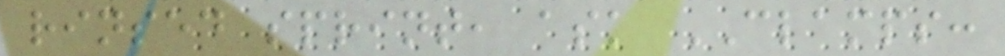rinsed sprint, ask CLAMPS:
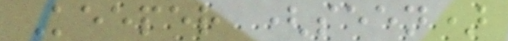Keeper (seen)
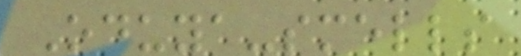Oduya-smells
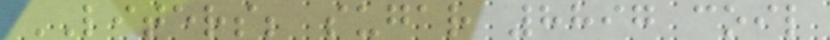LITERS; sugar 8897 coil
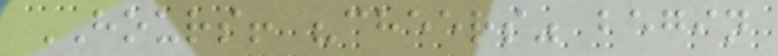HOURS! "cheers" begin
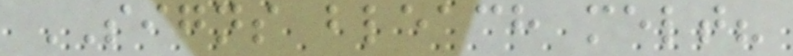SIGNS bleach melt?
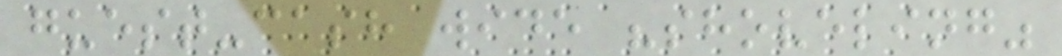guest-cash wide "shoveling"
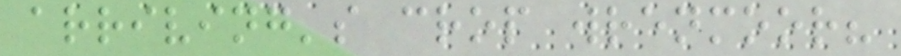arriving's crop wrenmoor?
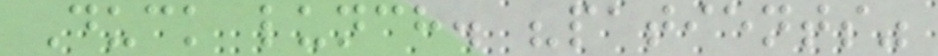Duck lunch. "patients"
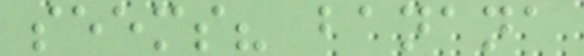seems? banana
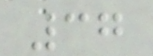37
